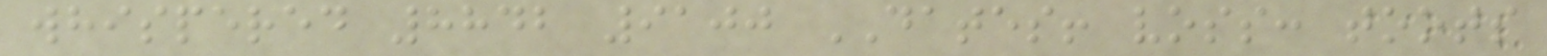whispered 8842 9100 DATES! voss: toots
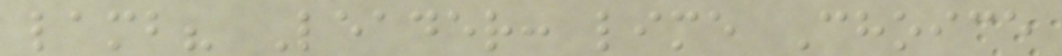lamb? Leader: lime Choice
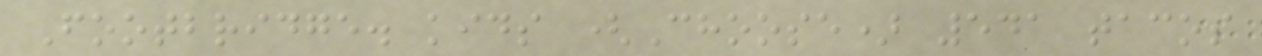Footbridge. kids (Choose) 541 tacos
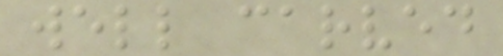well carved
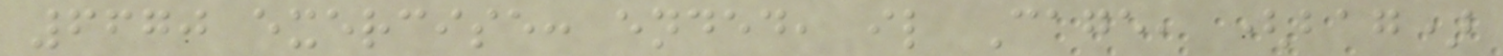6670 exercise: ended, il Cage, (bag)
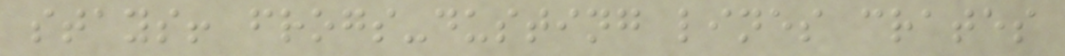stays! frogs-dusting lines crates
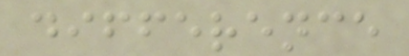difference
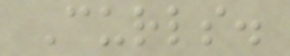Curls.
